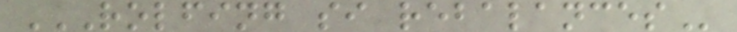ROLFING SI REBALANCES
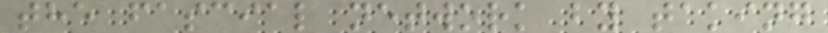the fascial network by taking
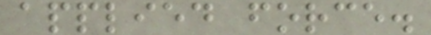applied force.
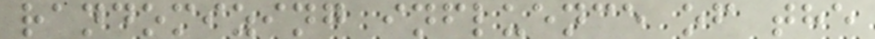randomizing influence of the
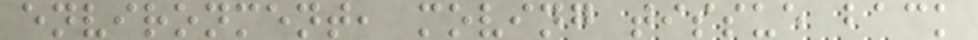environment, moving tissue back
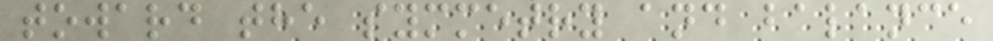toward the symmetry and balance
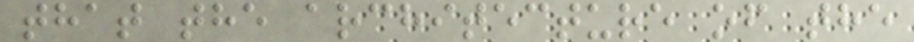that the architecture of the
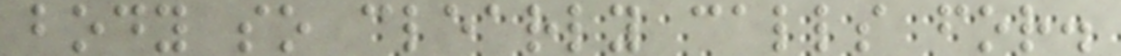body so clearly calls for.
